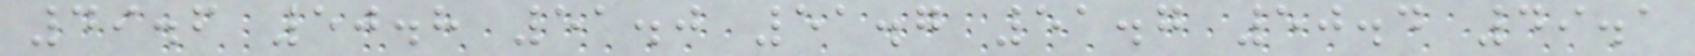49.6 50.8 51.0 51.7 51.7 50.4 49.1
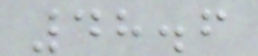48.6
